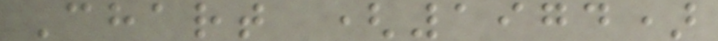Chart (1974)
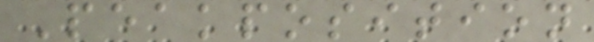Peakposition
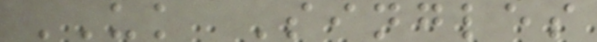UK Singles
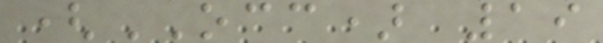(OCC) 19
